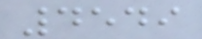4549
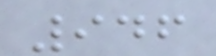946
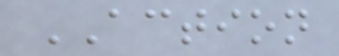ACTION
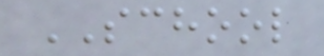SCHOOL
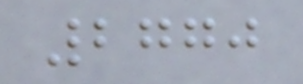2770
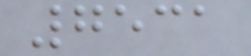7531
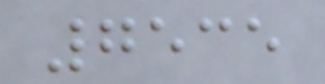7535
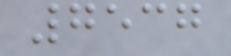7537
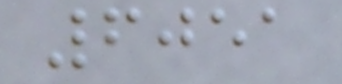6051
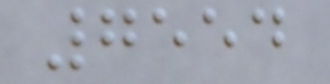7554
